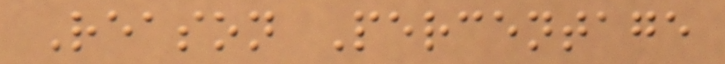Reason Percentage
